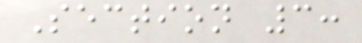Section 3:
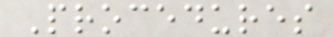Procedures
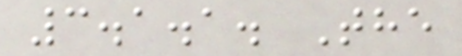3.1.1. The
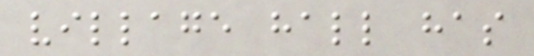village hall has
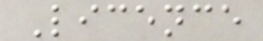Licence
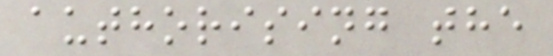authorising the
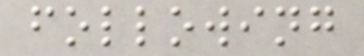following
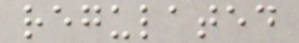regulated
